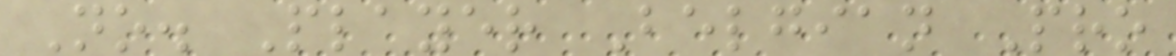No. Player Belgian Pro
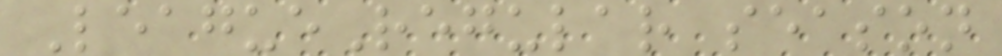LeagueRegular season
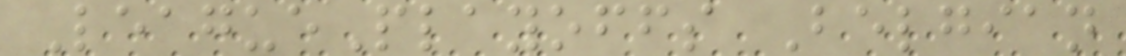LeaguePlayoffs Belgian
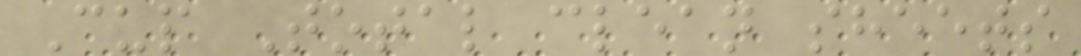Cup Total clean sheets
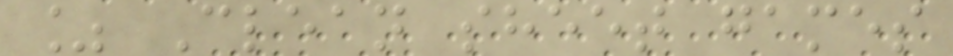% Clean sheet games
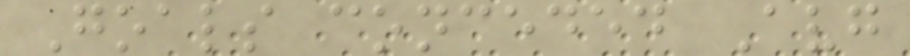Goals conceded Avg
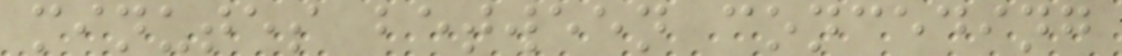minutes between conceding
